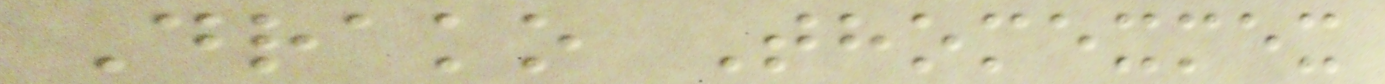Drako Thomexmex
